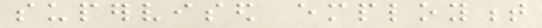supervised employment
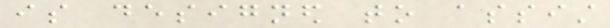is designed to assist
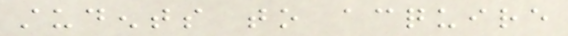students to acquire
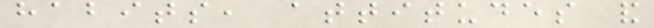habits, attitudes and
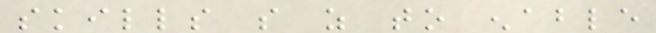skills so as to enable
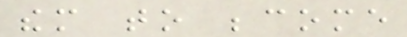them to become
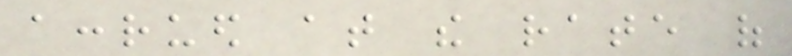accrued at the rate of
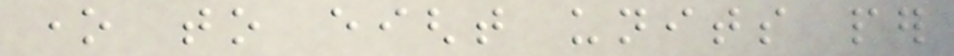one to eight units per
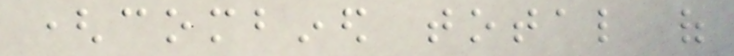(combined total of
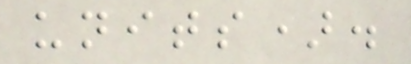units).
